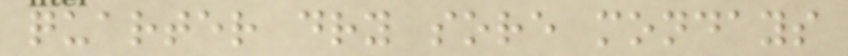quarter dry sore mondays
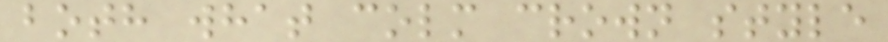both what colm crown style
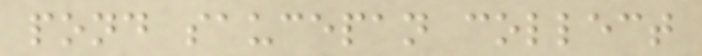pond saucepan collect
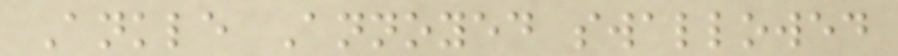Ankle Annoyed swallowed
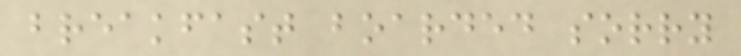breakfast boarded sorry
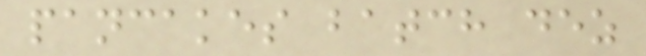pancakes batch dez
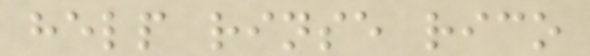help rinse rico
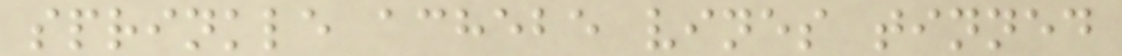sprinkle achebe vines tinned
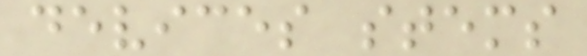devices stems
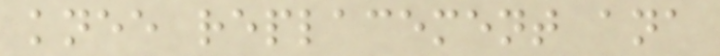knee replacement ana
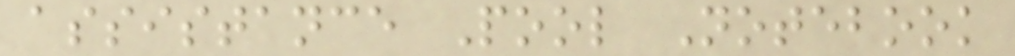assistance Pool Notebook
